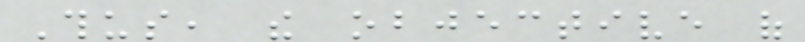Thus, the objective of
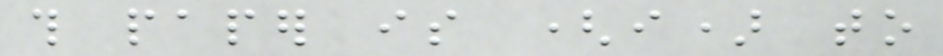this paper is (i) to
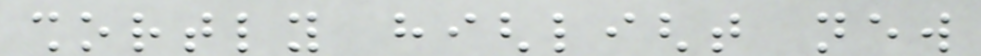shortly highlight new
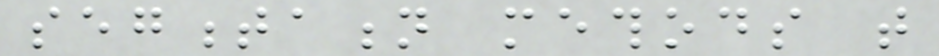segmentation methods that
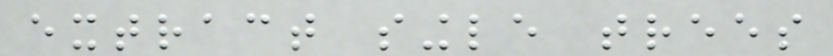extract single trees
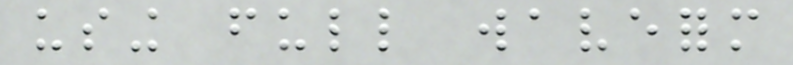using full waveform
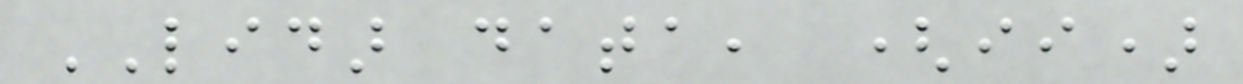LIDAR data, (ii)
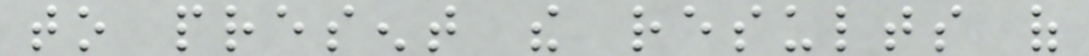to present the results of
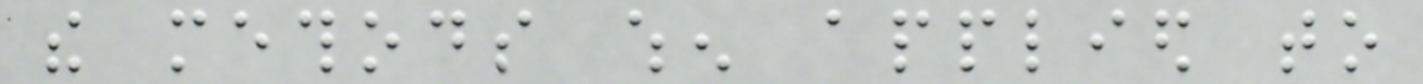the methods when applied to
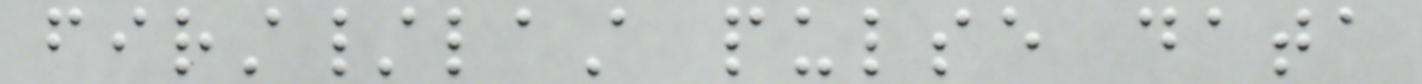first/last pulse data
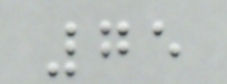75
